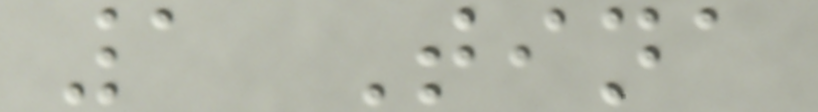1 Tina
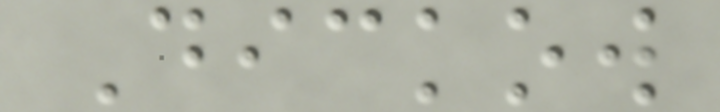Dickow
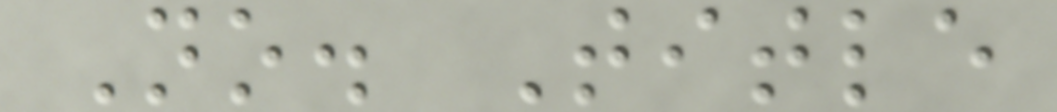No. Title
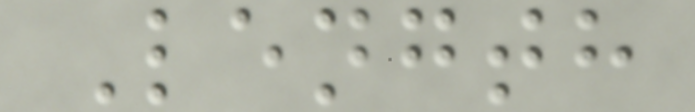Length
